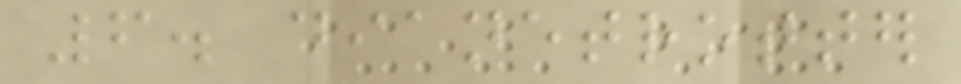6. dianetrotter
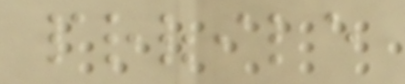profile
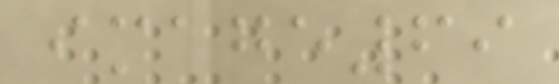image69
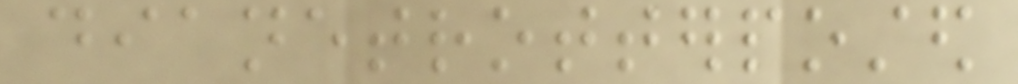dianetrotterposted
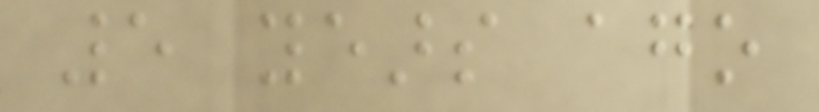5 years ago
